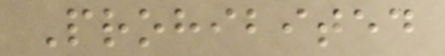Prohibited
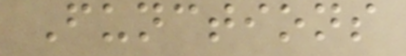Functions
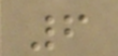6
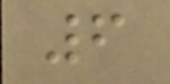6
